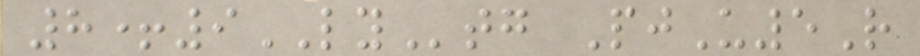8+9LYtg PjU5R
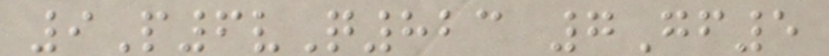9P6vQ823 7Gf5
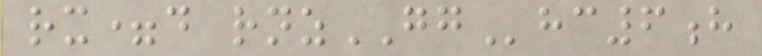rx=d rnzGGhc6h
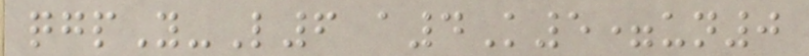qgpY-L6 a4K5=un0
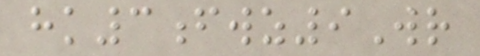hk3fwz9Wr
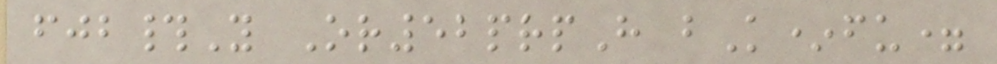fjb#Y Or52prpH bK*fu=
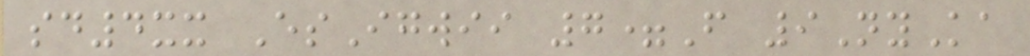sd4xx EsIgwii 7=F 9NyKa
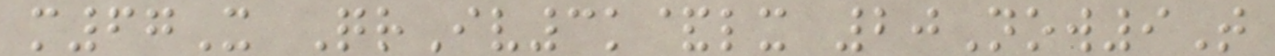m67X QrIv3k&lx 20Now9T
